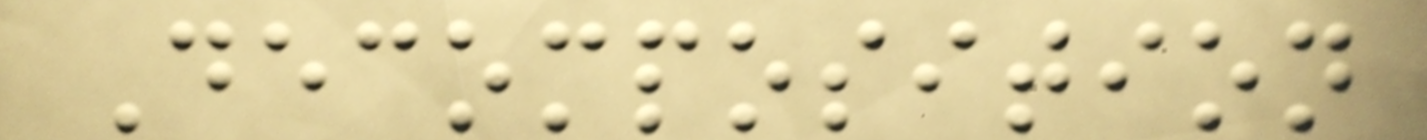Decomposition
